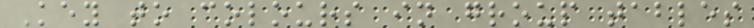Key to colours in group tables
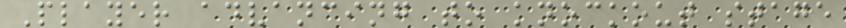Player advancing to knockout stage
